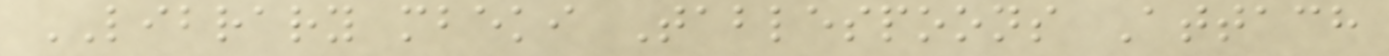LIBRARY mbeki Tablespoons Attach
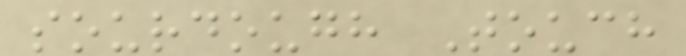sourdough Touch
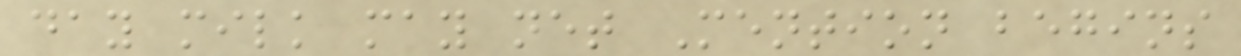day milk may net Mention begins
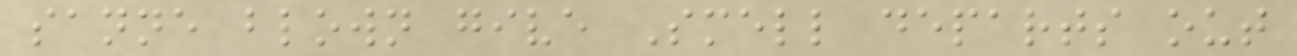sanne blown give Smell departs out
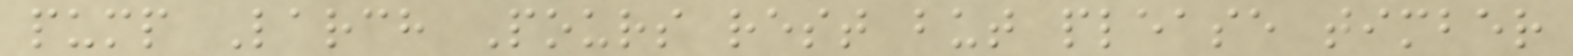pump Larch Pours rest but please timber
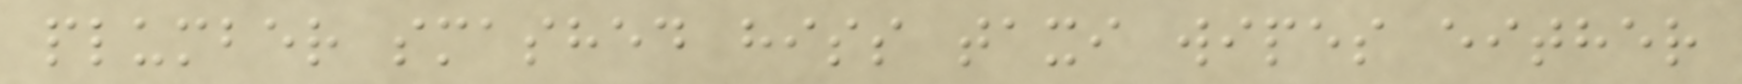plumber smashed hiss taxi wipes either
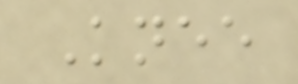Knee
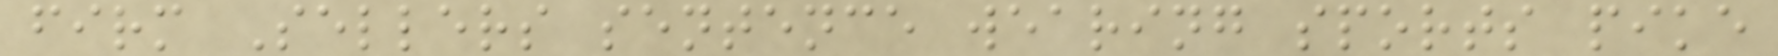firm Sellers sentence wearing sports pike
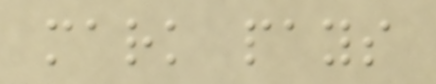mark pays
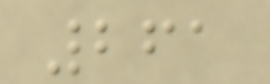261
